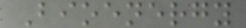Bioenergy
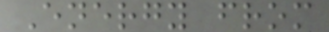Energy from
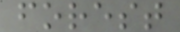forest
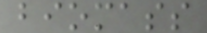biomass
